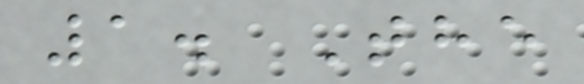1. The
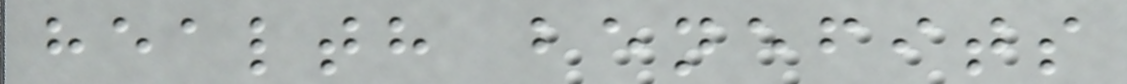health benefits
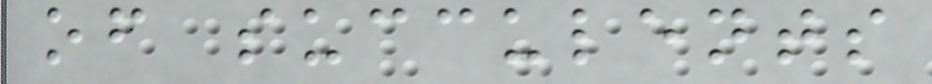of succulents
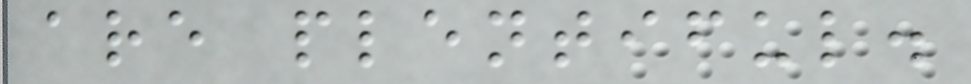are plentiful.
